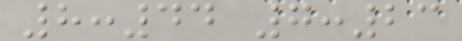8:44 7:23
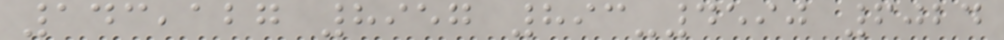143,127 8957 893-4590 6024
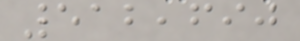512,690
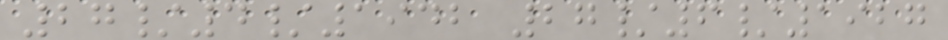27/4/1942 27/6/1927
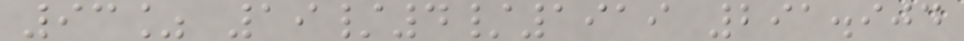93% 19/4/1919 291.904
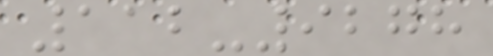112-9278
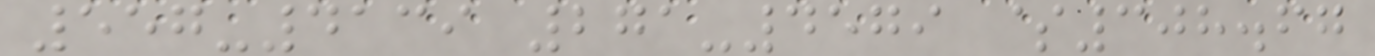557-4139 271-4579 $308.67
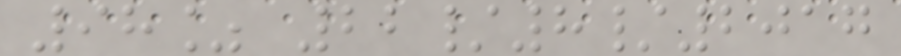98% 22/8/2017
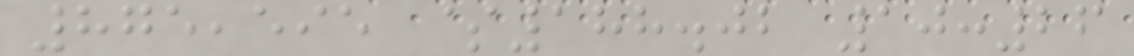875,595 $188.02 10:26
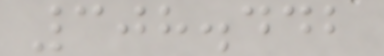308.442
